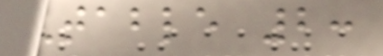Table 2:
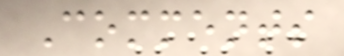Comments
